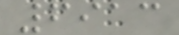6913
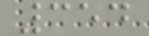354
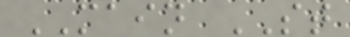MAIN ST
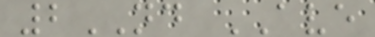2ND AVE
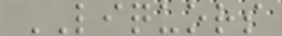LIQUORS
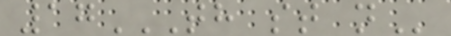17TH ST N
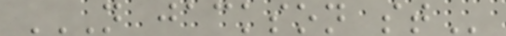N JACKSON ST
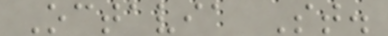Octavia St.
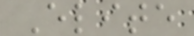Elite
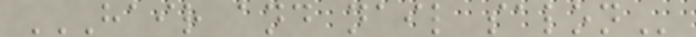HAIR AND NAIL SALON
